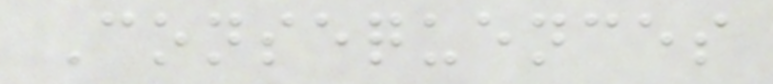Consequences
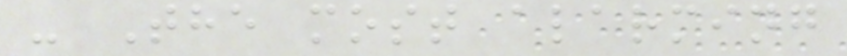- The most alarming
